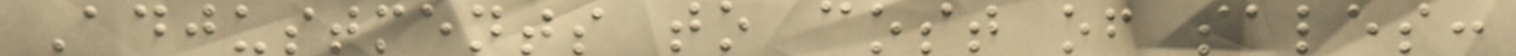Adjustments to cost of sales:
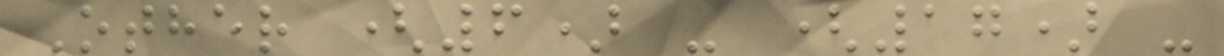Other (6) - (17) -
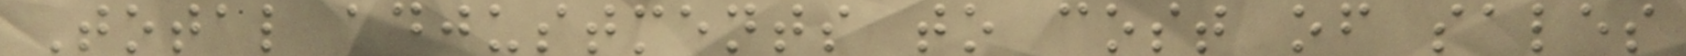Total adjustments to cost of sales
